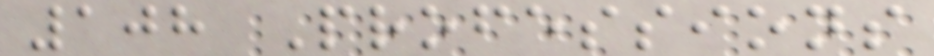108 Professions
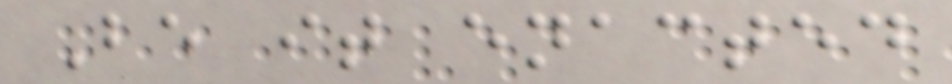Be it enacted
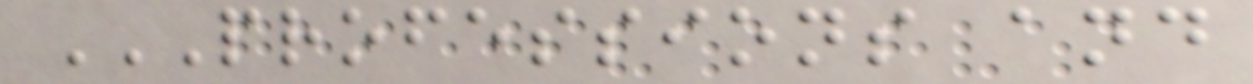PROFESSIONS AND
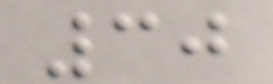30
